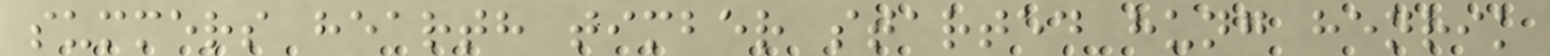summers hearth timber started hung henrik
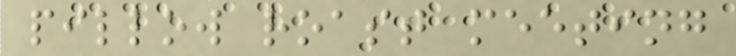pillow roast meeting
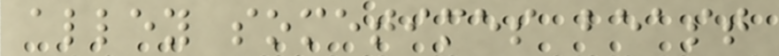alley sometimes beast
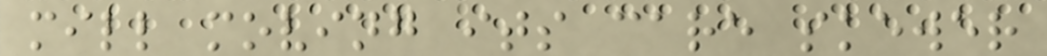mill moving its care skewer
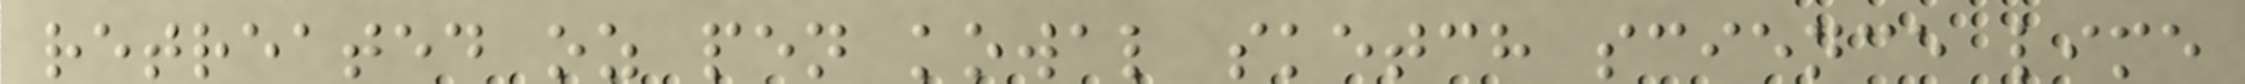retreated oz pen kowal sketch science lime
